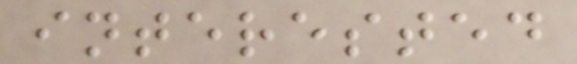interested
